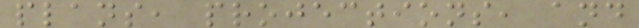plans, projections, and
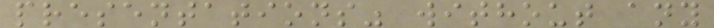presentations" without any
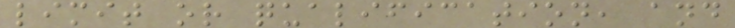limit or qualification, and
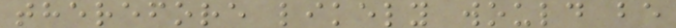therefore likely would be
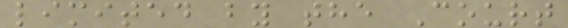limited by the Court
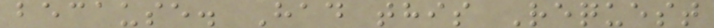because. Had this Request
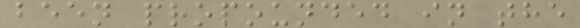been propounded in the
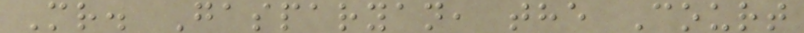Mr. Gasparyan, the Court
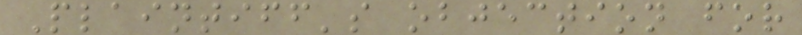Plaintiff's objection for
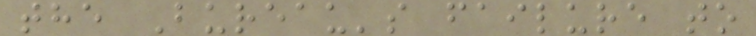the Bureau's failure to
